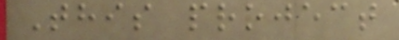This project
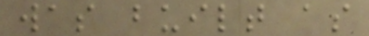was built as
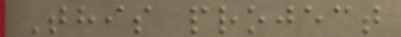This project
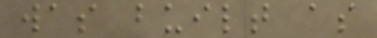was built as
